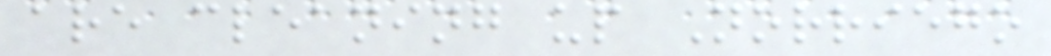are cleaning up Norriego
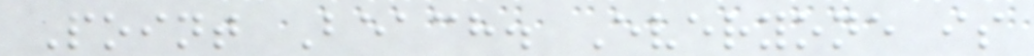Point Beach. Everyone is
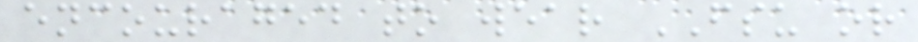encouraged to wear FSU or
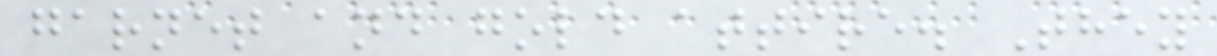garnet and gold attire. They
